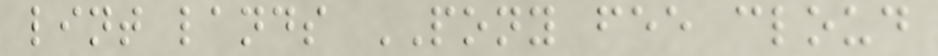lint lands PONY fee cloud
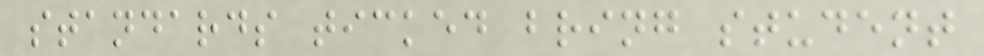standards ticked bring student
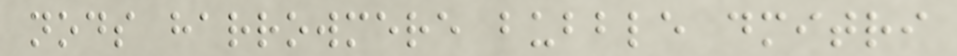nods harrowmere bubble dmitri
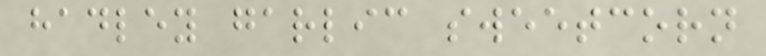hadley garlic sweetcorn
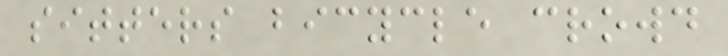sitters bicycle crowd
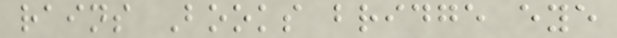rains Books bridge eye
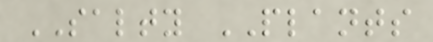SALTY PLANTS
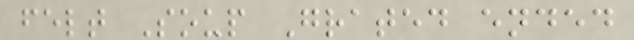felt Soup Grated ended
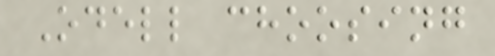Odell choosing
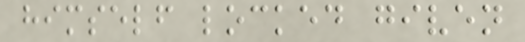himself locked given
